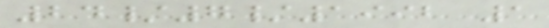24/7/1992 1
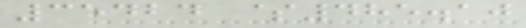35424 $485.10
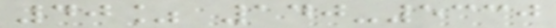40% 140-5330
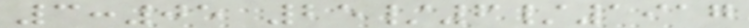3:05 25/6/1917
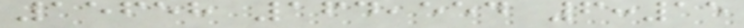15658 164,554 6:15
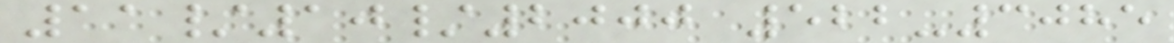11/10/2000 522-3085
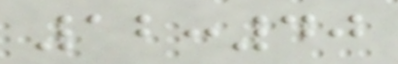12:40
